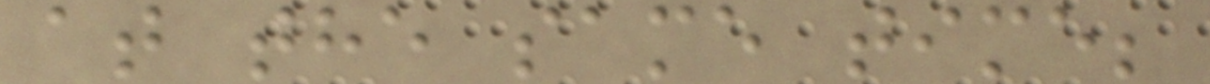at the same time;
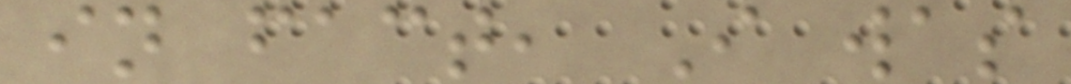in fact, I was
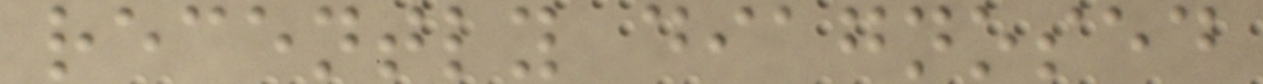recently diagnosed
